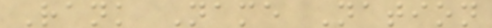Rank Name Nation
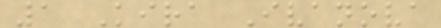1 Kira Ivanova
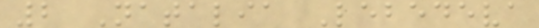2 Natalia Lebedeva
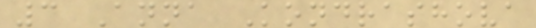3 Anna Kondrashova
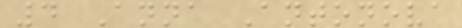4 Anna Antonova
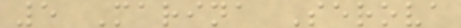5 Marina Serova
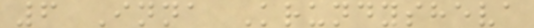6 Inna Krundysheva
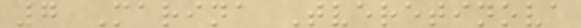7 Marina Tveretinova
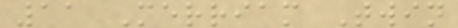11 Merriam Twin
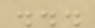...
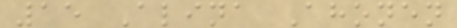15 Alina Ahonen
